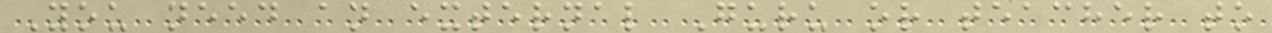You need an external Guru or teacher to
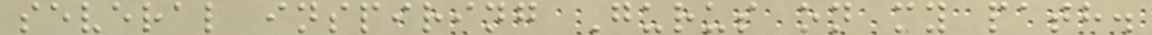several inspiring Gurus on my path.
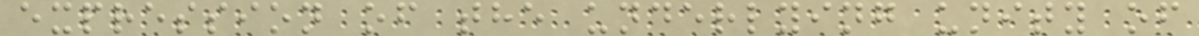expression of the underlying unity of
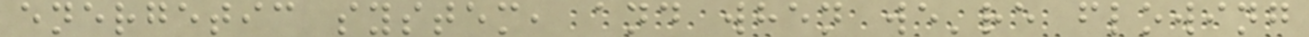energetic system, and when we're flowing
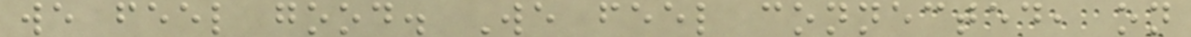we feel good. We feel connected, on
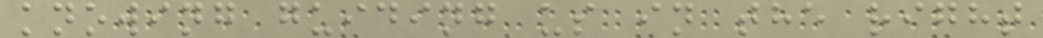knowing guiding us in the right
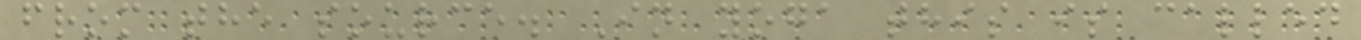from the source. In yoga this is called
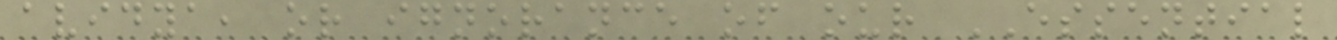avidya, or ignorance of our ESSENTIAL
